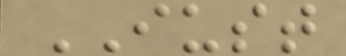IUST
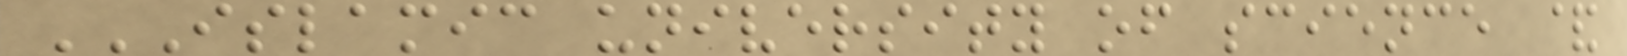ISLAMIC UNIVERSITY OF SCIENCE &
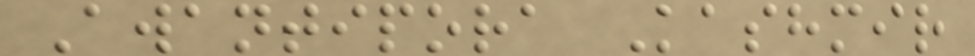Awantipora Kashmir
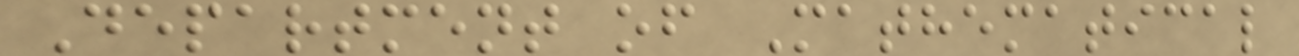Department of Mathematical
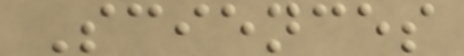Sciences
